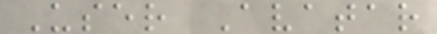User Avatar
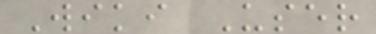Wiki User
